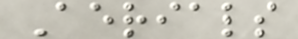Aerials
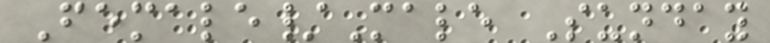Female/Male Sunday
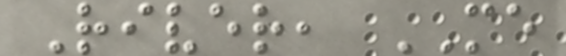River, ME
